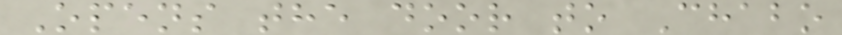Opens the door to Chabo
